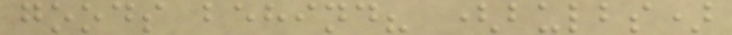goods behind? (bulbs)
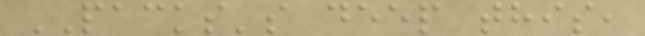PACKS's deep this,
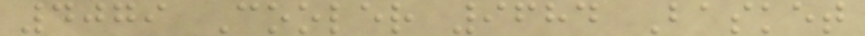4079 Cooler 9684 Basket
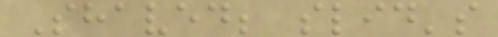Shaved; slid's
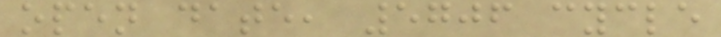open date, 5706 cycle
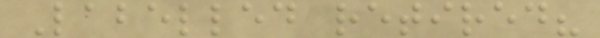Labelled retired?
